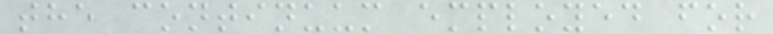the continuum employed for
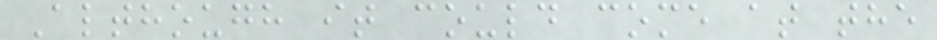Although it could come at the
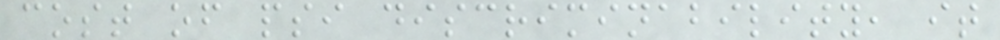cost of psi discriminability, it
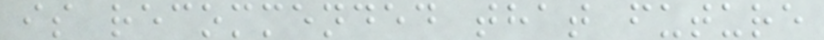is recommended that future
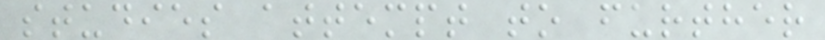studies attempt to further
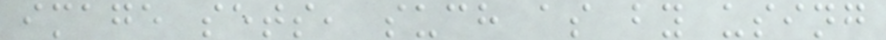image sets, such as by using
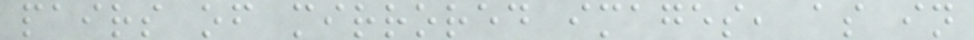pairs of mirrored images, as in
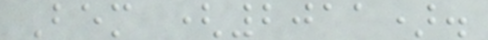Bem (2011).
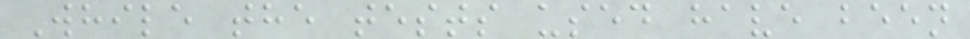While the tests used have been
